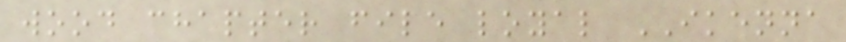wood chapter file loyal IKENNA
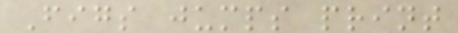Figs jumps print
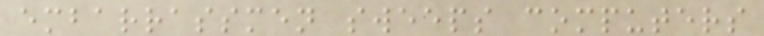embarrassmen sweeps computers
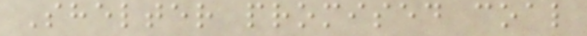Shelter promised coal
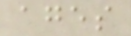ages
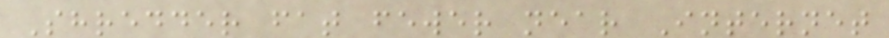Shredder fat fewer near Internet
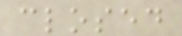closed
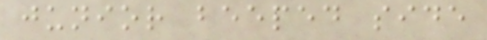junior beeped side
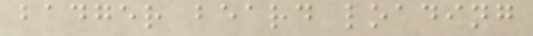badger beard loading
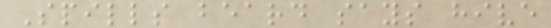Spills beard says hive
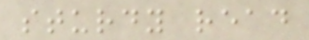sturdy read
